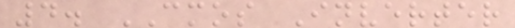4. CMOS Inverter
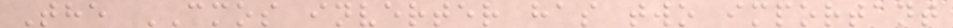The CMOS inverter has two important
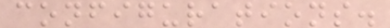configurations.
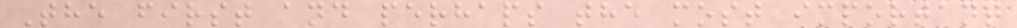The first and perhaps the most important
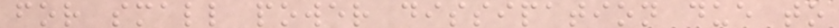for small power dissipation due to
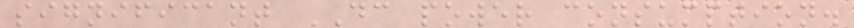significant DC power consumption.
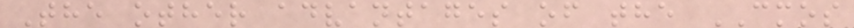The other advantages of the CMOS
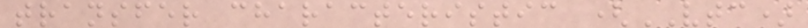transfer characteristic (VTC)
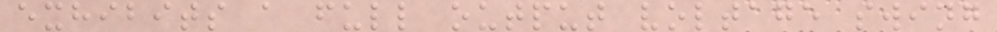exhibits a full output voltage swing
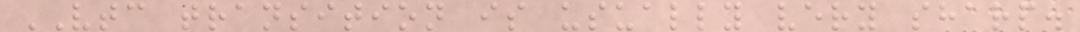VTC transition is usually very sharp.
